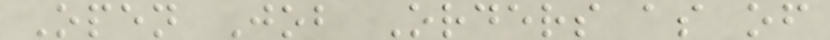Open Job Orders as of
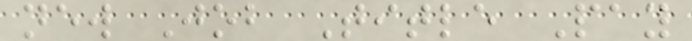new Job Title Pay
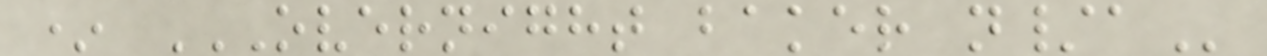* OVERNIGHT BAKER N/A
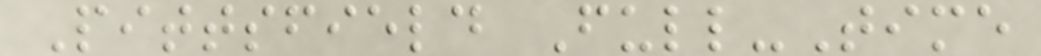Pittsfield Full-Time
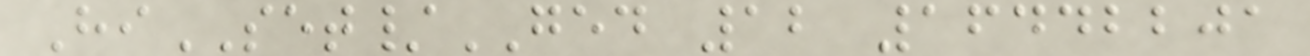HiSET/GED 12 16442201
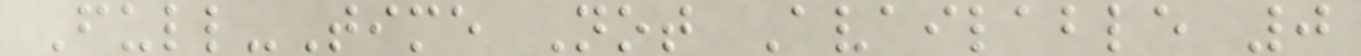Full-Time Not Available 0
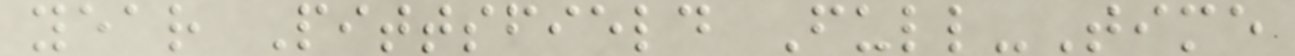year Pittsfield Full-Time
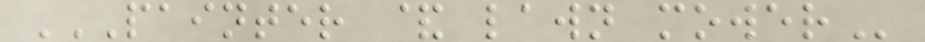PAINTER & LAWN MOWER
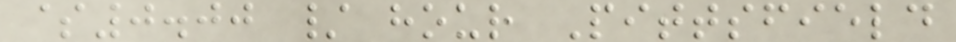$0.00 / hour Pittsfield
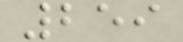259
